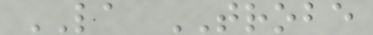LA TROBE
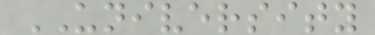UNIVERSITY
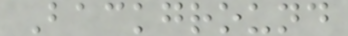Background
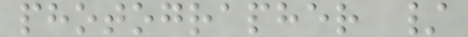photographer /
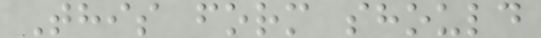This form should
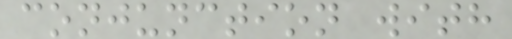conjunction with
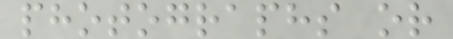photographs or
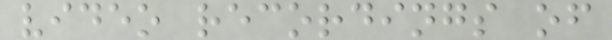video recordings of
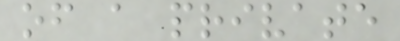of a private
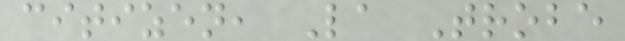citizen, La Trobe
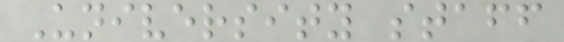University staff
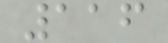116
